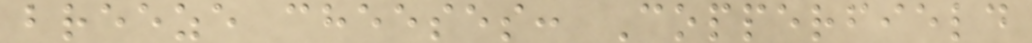breeze cheeses: Copperfield
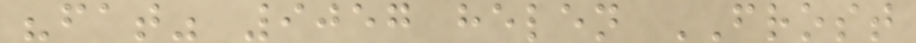"fat" 9057 helen FROST
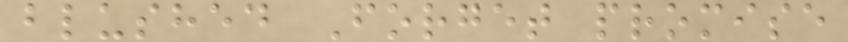blushed Forget promise
